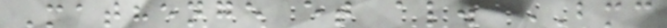Mathenge et al. BMC
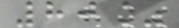80%
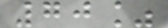70%
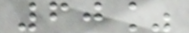60%
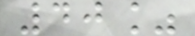40%
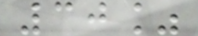30%
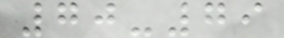70-79
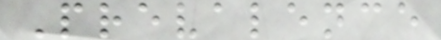Prevalence
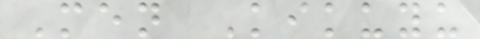Men Kikuyu
